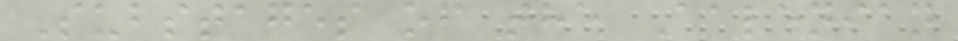Substages of the Aalenian
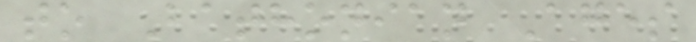to Bathonian Ages
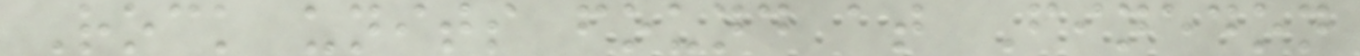Rock units found at Finedon
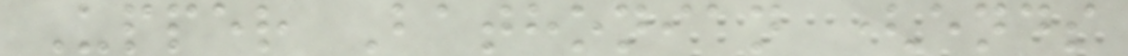Upper Bathonian (ends
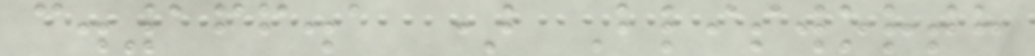c.166.1 ) Blisworth
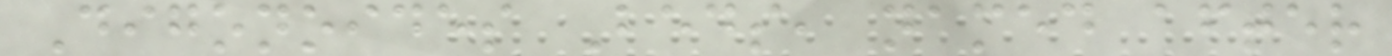Digonoides Beds, named after
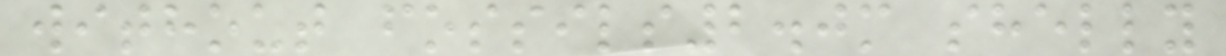without fossils2.0m shelly
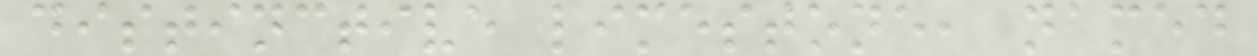distinctive limestone, named
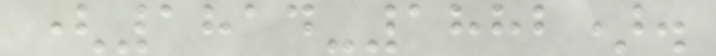(1814-1882).
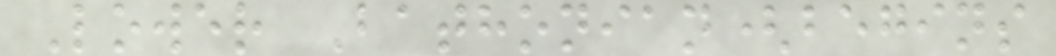Lower Bathonian(begins
